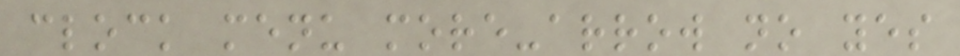clock menu more-arrow no yes
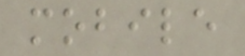mobile
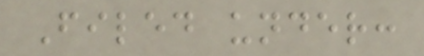Filed under:
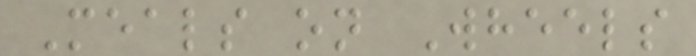Meals on Wheels
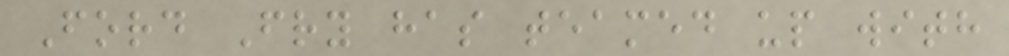Ford Fry has teamed up with
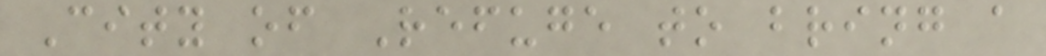City of Refuge to bring a
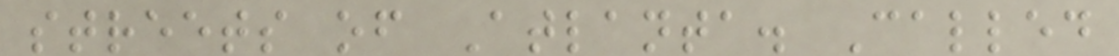streets of Atlanta. Called
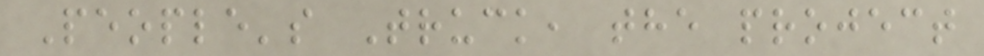People's Truck, the project
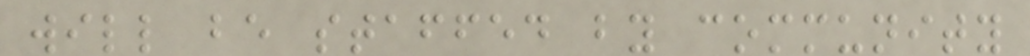will be staffed by community
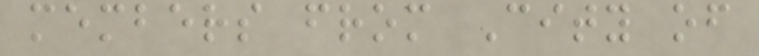members from City of
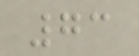73
